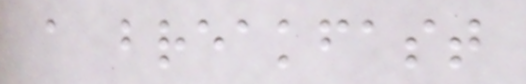a breakfast
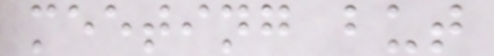meeting but
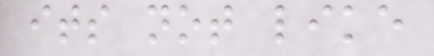its not like
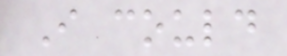I could
